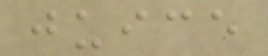juice
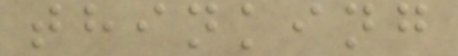thinking
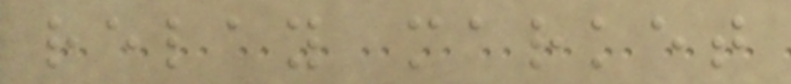relay market
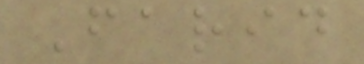Farid
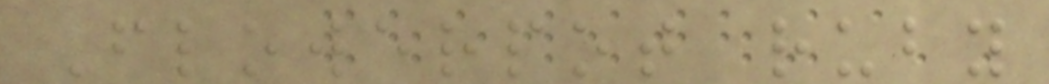Flowerpot ruby
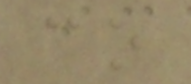co
